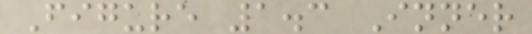Figure 1.3 Inner
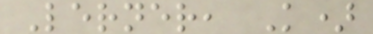Lerner, K)
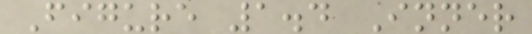Figure 1.4 Inner
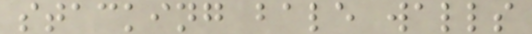stacking bale walls
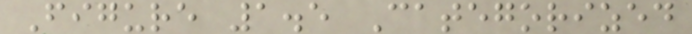Figure 1.5 Categorized
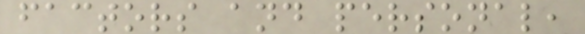factors and personal,
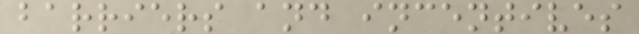barriers and incentives
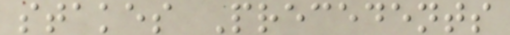stakes Precedents
